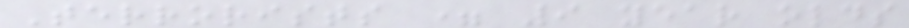Terrorists = 9 year olds
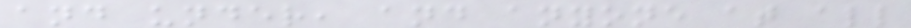and under, and anyone at all
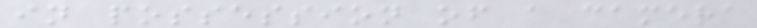in possession of a camera
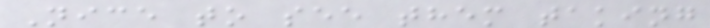Nice to see them taking
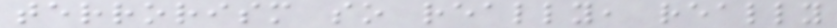terrorism so really, really
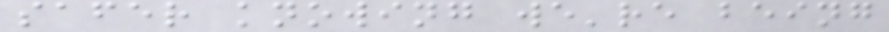safer knowing we're being
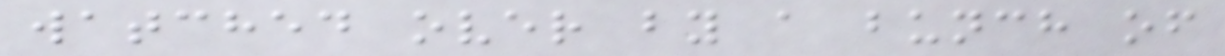watched over by a bunch of
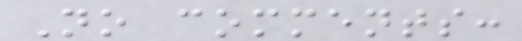No comments:
